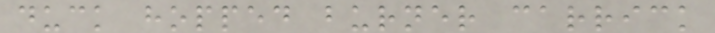duck hopped burner carrick
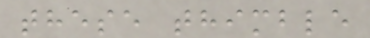these thimble
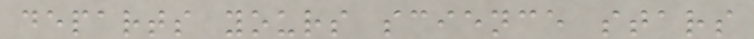departs yours science stars
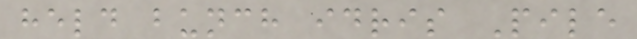held bunch idris Pile
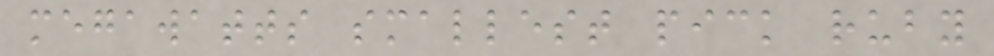megawatts smallest pick ruby
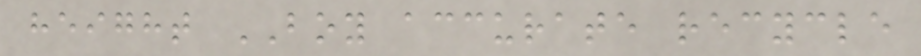height BOY accurate recycle
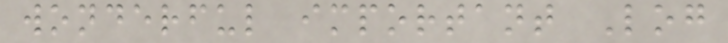wonderful important Log
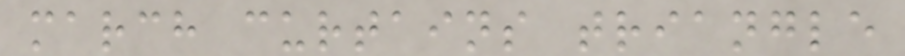march curtains triangle
